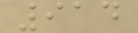914
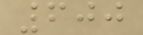600
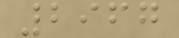2967
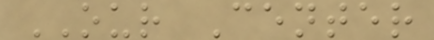OUR Center
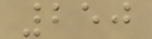250
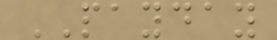PAYDAY
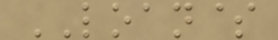LOAN$
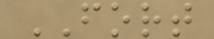FORT
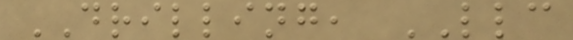DRILLING, LLC
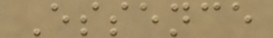Essence
